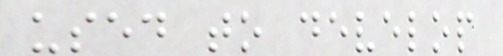used to develop
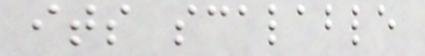its scalable
